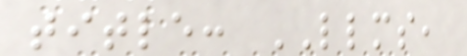title: LLMS,
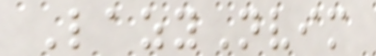LazyNvim
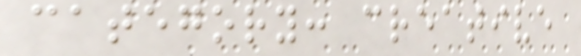category: creative
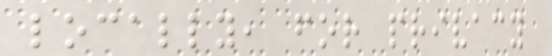locally, for privacy
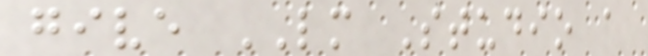give LM Studio a
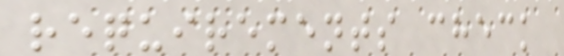requirements check
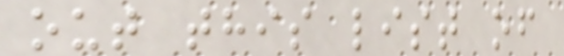out this list of
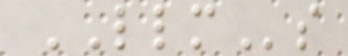LLMs
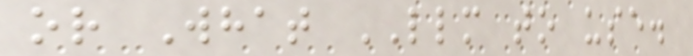or What LLM to use.
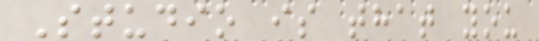Studio is that you
